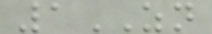1ZN
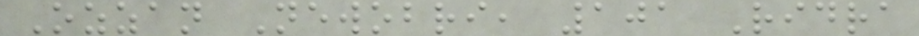Ozzan Newobri, 101 Ridra
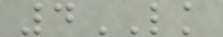4LK
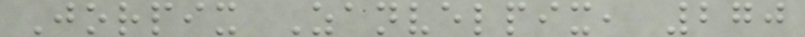Jorpix Zanvelpix, 270
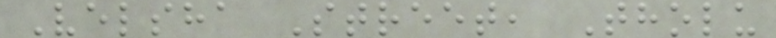Velsha Street, Tholu
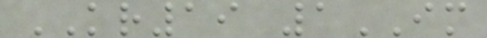KR19 1IM
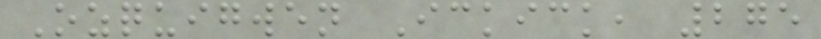Ozquigwen Ickick, 275
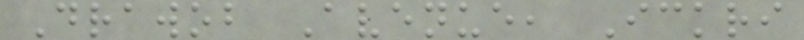Drawob Avenue, Ickri
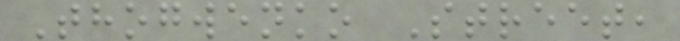Thogwenko Street,
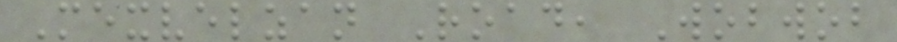Mexvelzan Road, Wobwob
